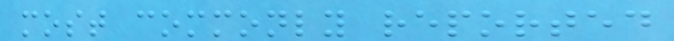most commonly reported
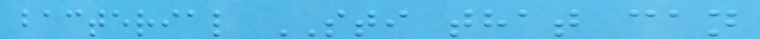bacterial STI that can
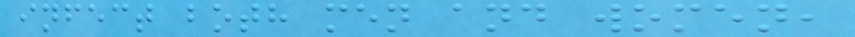infect both men and women,
